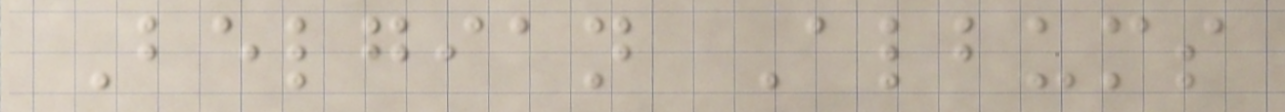Belgian Albums
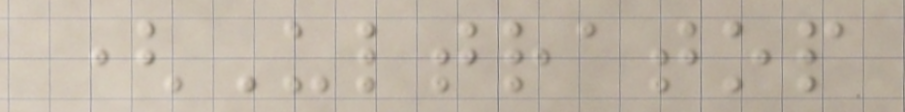(Ultratop
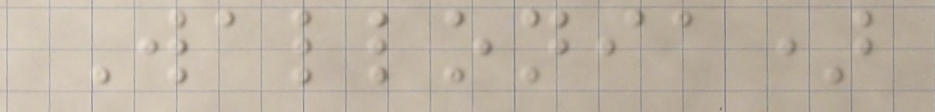Wallonia)
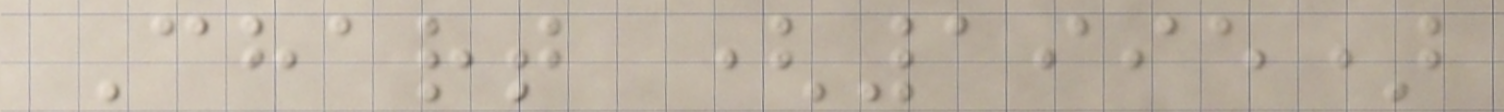Chart (1995)
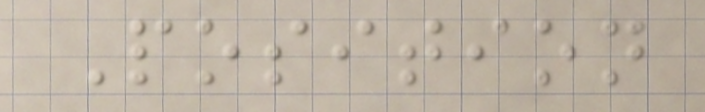Position
